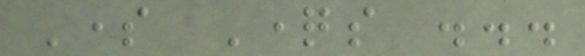Some Questions ...
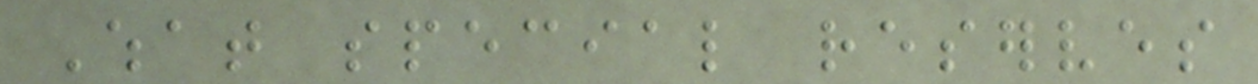What special reserves
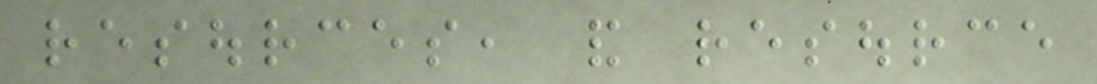resources, and resource
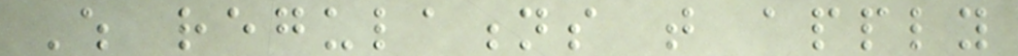Which regulations that apply
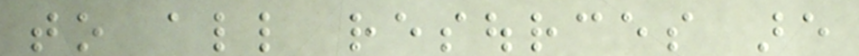to all resources are
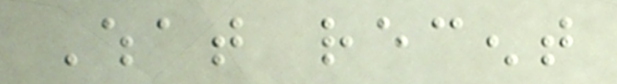What recent
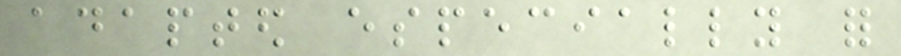adapted especially for
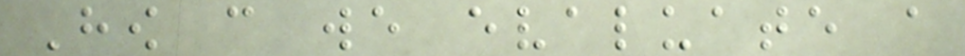How can we evaluate a
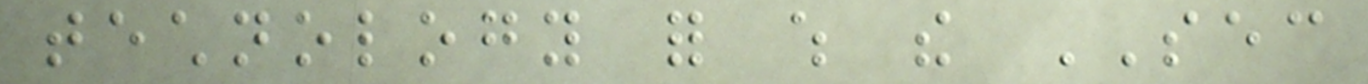technology for which the SEC
